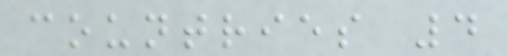countries 4
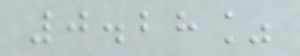0.28%
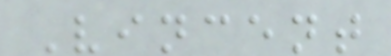Vincent
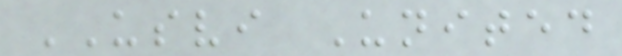USVI United
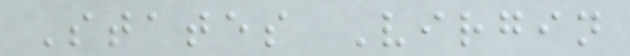States Virgin
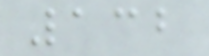132
